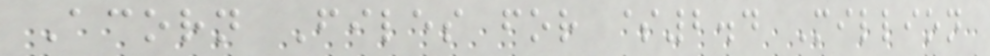Acorn Files for $2.4 Million
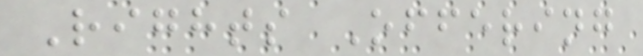Rights Offering
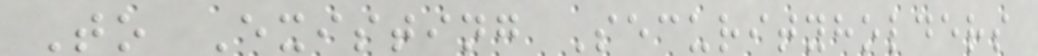To Existing Securityholders
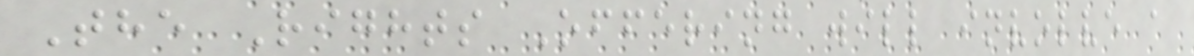The Rights Offering will involve a
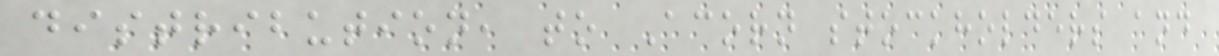distribution, to Acorn stockholders and
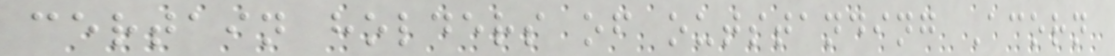certain holders of outstanding Acorn
